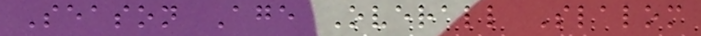Season Age Overall Slalom
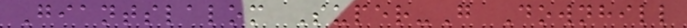Giantslalom Super-G Downhill
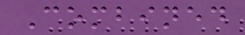Combined
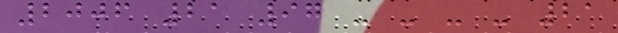2006 21 97 - - - - 21
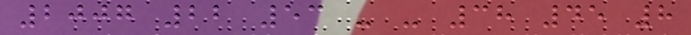2007 22 53 - - 38 45 8
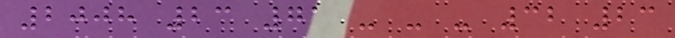2008 23 71 - - - 32 23
